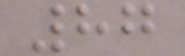87
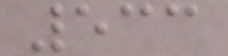533
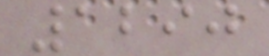1290
